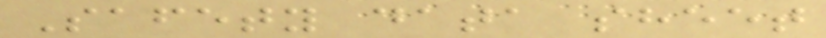Safety data sheet
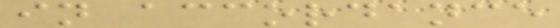in accordance
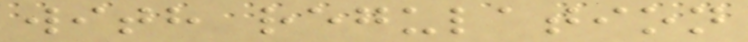with regulation
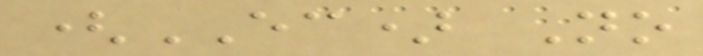(EC) No
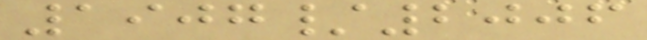1907/2006
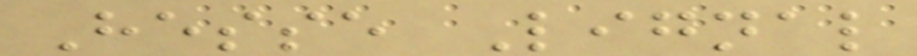Hesse Lignal
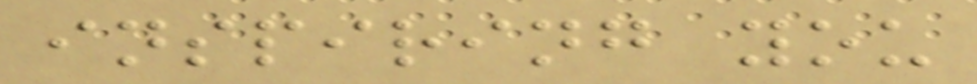inspiring you
